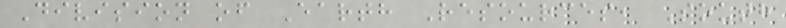Division of Earth Resources, South
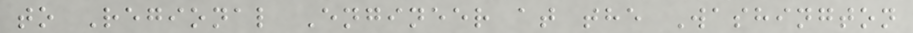to Regional Engineer at the Washington
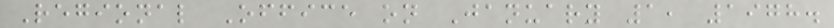Regional Office on January 1, 1978.
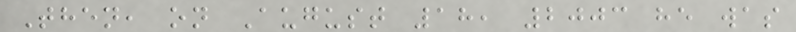Then, on August 18, 2003 he was
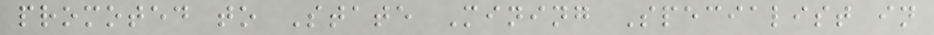promoted to State Mining Specialist in
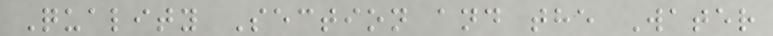Quality Section and the Water
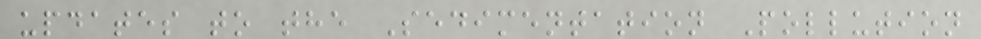updates to the Sedimentation Pollution
